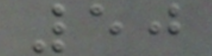50
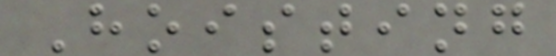Hoisting
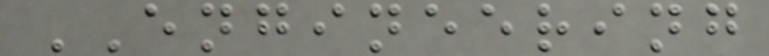ENGINEERING
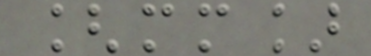[mm]
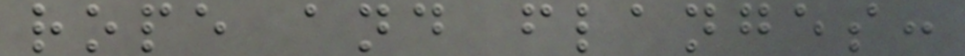rope and flanges:
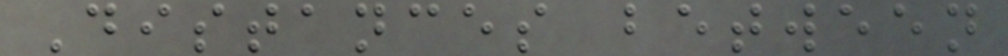Distances between
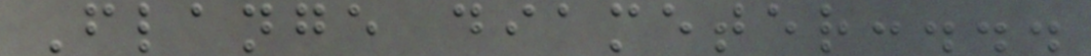Flange diameter:...
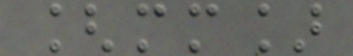[mm]
